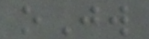oJw
